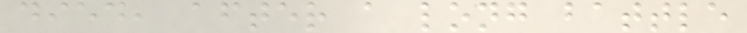died, after a long battle
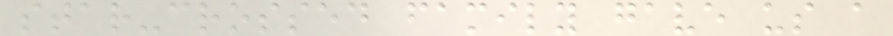star-crossed family gave us a
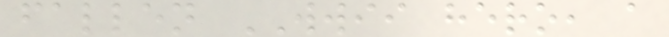fallen WWII hero, a
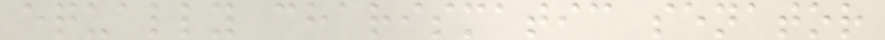equally charismatic senator
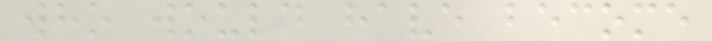who would have become
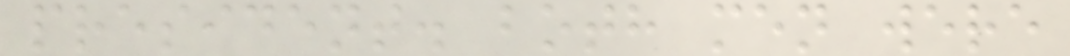president. both men were
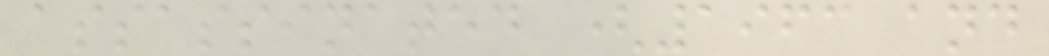assassinated (1963 and
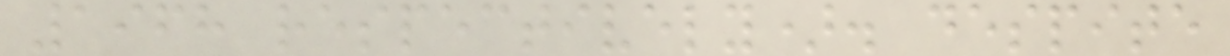1968 respectively). despite
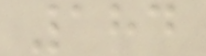184
